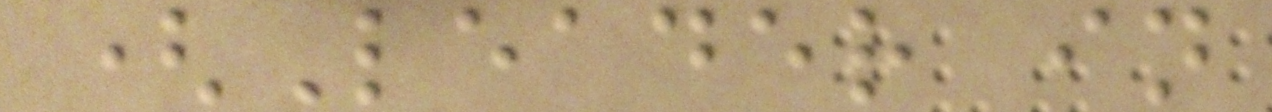(Leader in
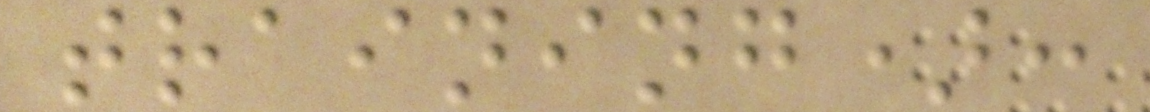training):
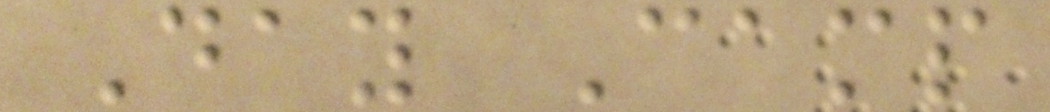Day Camp
